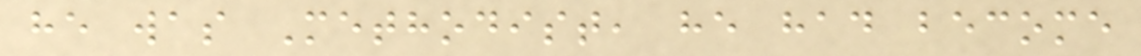he was Methodist, he had become
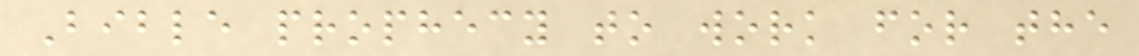Bible prophecy to work for the
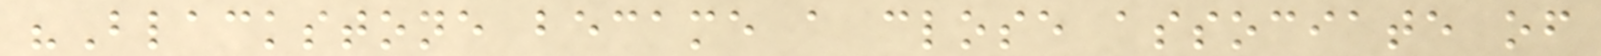"Blackstone became a close associate of
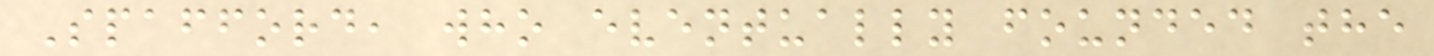Spafford, who eventually founded the
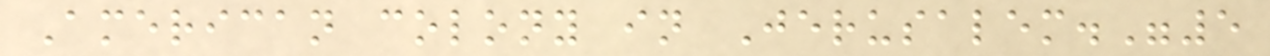American colony in Jerusalem."5
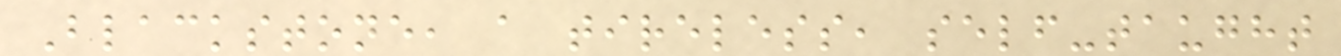Blackstone, a tireless, self-taught
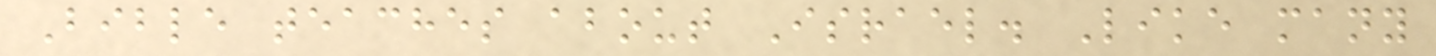Bible teaches about Israel. Like many
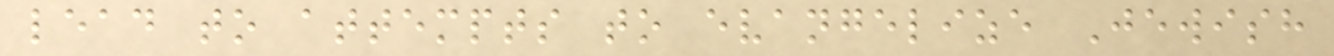lead to attempts to evangelize Jewish
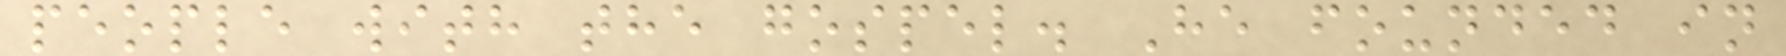people with the gospel. He founded in
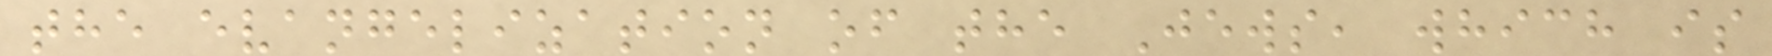the evangelization of the Jews, which is
